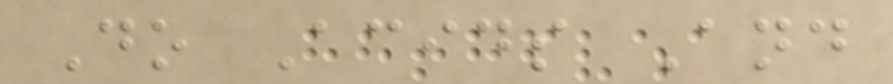Do Acids And
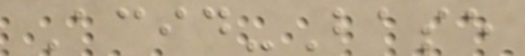Acid-Base
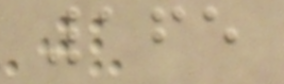165
